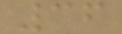36
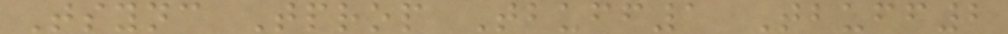Tsync Tprop Tbuff1 Tbuff2
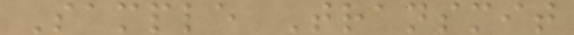Sample Transmit
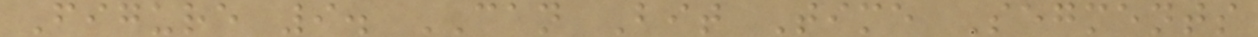Figure 9. CAN Bit Time Segments
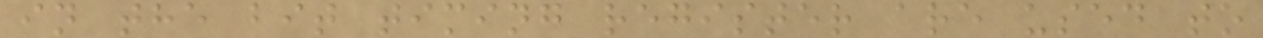in the bit timing register are used to
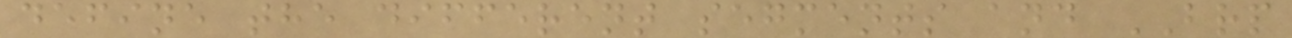define the different segments and BRP
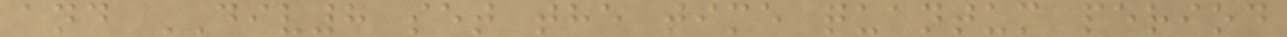and DIV8 set the time quantum period
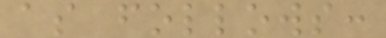as follows:
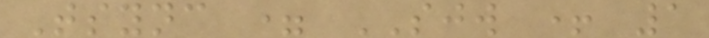Tsync = SJW + 1
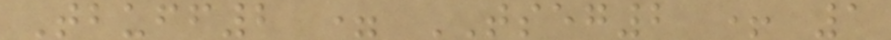Tbuff2 = TSEG2 + 1
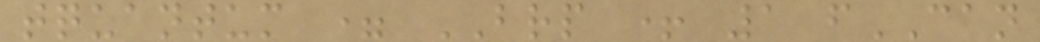tquantum = BRP + 1 fCAN
